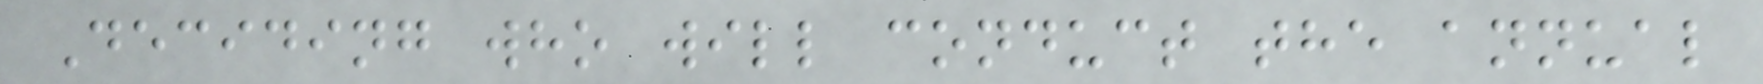Deciding who will conduct the annual
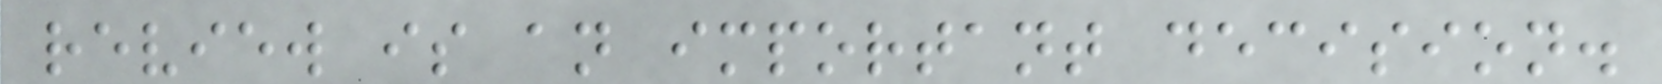review is an important decision.
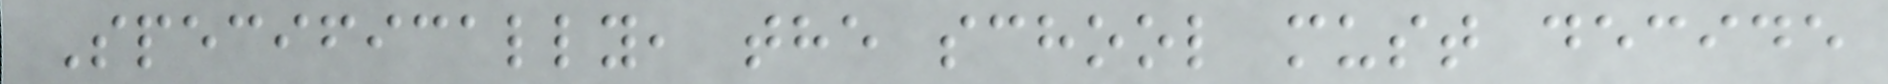Specifically, the school must decide
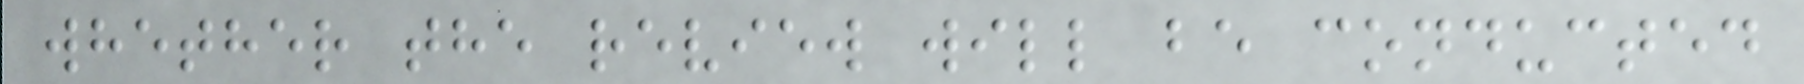whether the review will be conducted
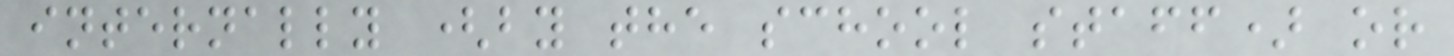internally (by the school staff) or
